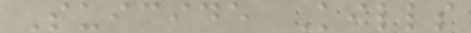Suicide Kills
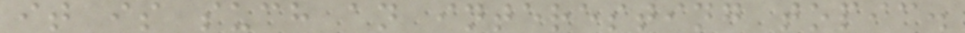it is such an interesting topic.
